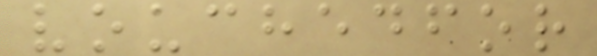vouchedfor
